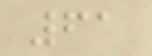61
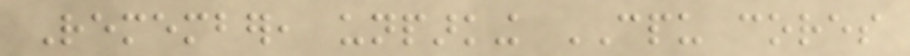Remember, unparking CPU cores
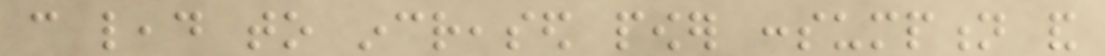can lead to increased power consumption and
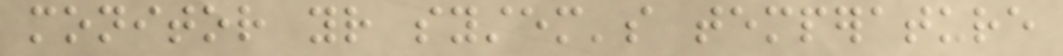monitor your system's temperature
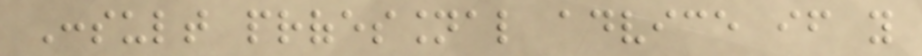Consult professional advice if you
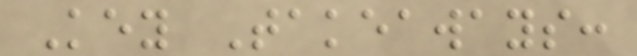Key Takeaways:
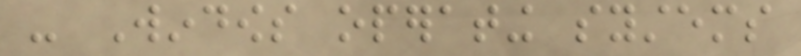- Windows operating systems
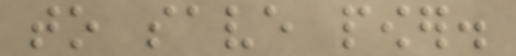to save power.
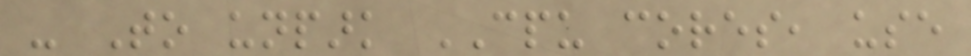- To unpark CPU cores, use
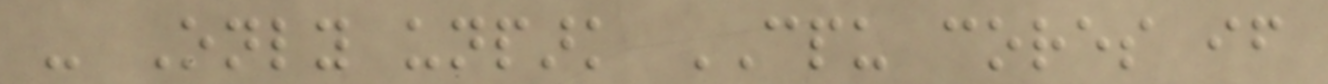- Only unpark CPU cores if
